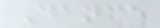Dance
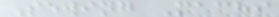Sewing Machi
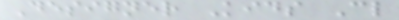Designer Kids Cl
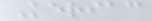Keriac
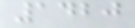1420
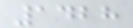1428
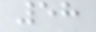58
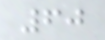60
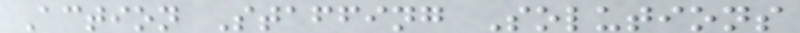Action Staffing Solutions
